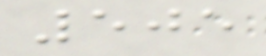505
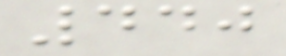440
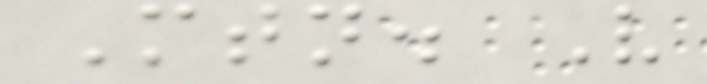Mtn. V
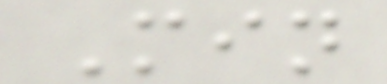Min
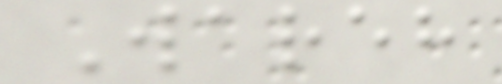Wareh
